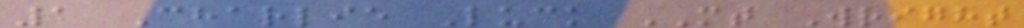1 Charlie Luck MT Wright
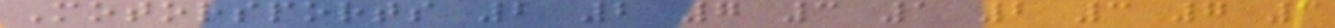Motorsports 2 2 7 3 1 2 3 7 3
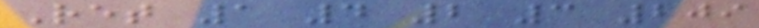Ret 1 4 2 3 209
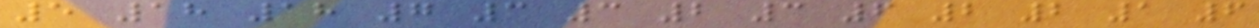5 18 18 7 3 3 2 3 6 2 2 1 6
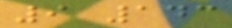9 143
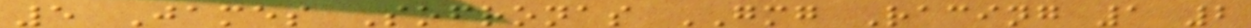5 James Sofronas GMG Racing 1 2
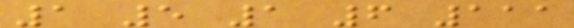1 5 1 6 111
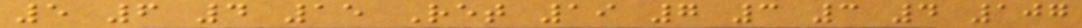5 6 4 15 Ret 19 7 3 3 4 107
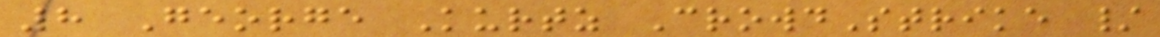8 George Kurtz CrowdStrike /
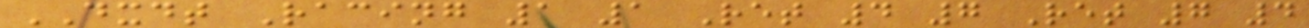DXDT Racing 1 1 Ret 4 7 Ret 7 4
